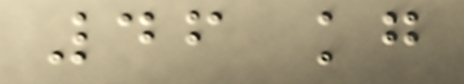46 kg
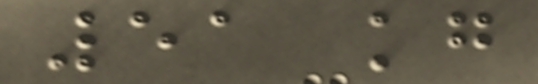51 kg
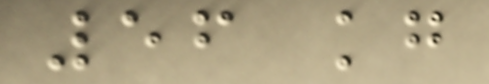56 kg
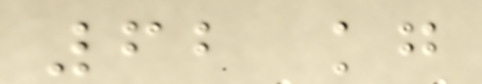62 kg
